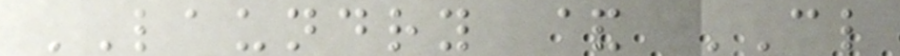LAUNDRY & CL
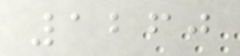1260
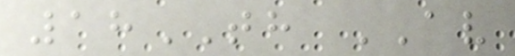18TH AV
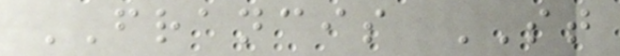FRANCIS ST
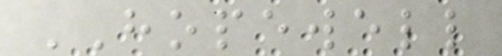HOPEWELL
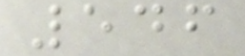546
